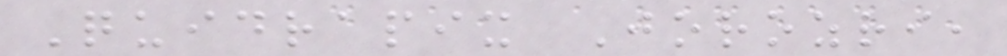Quidrapix Jorozri,
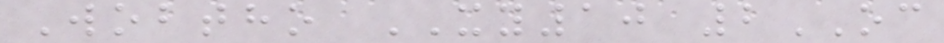Wobtho XY10 2OC
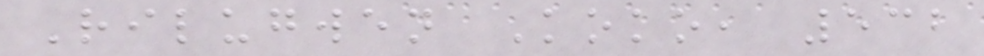Rilugwen Koko, 532
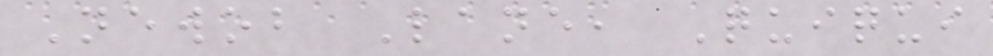Newob Lane, Quiqui
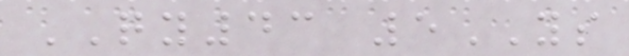QY43 5YS
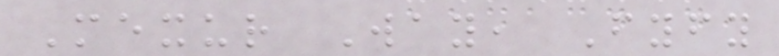Mexur Way, Fyfy
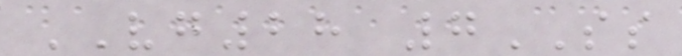VG28 7SS
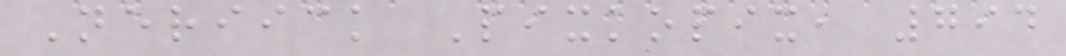Neriick Pixkopix, 794
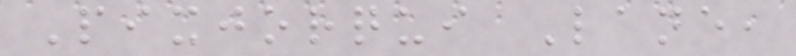Pixjorqui Lane,
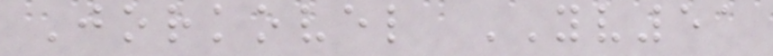Jorkovel YV51
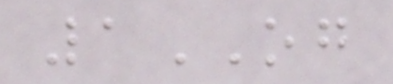1OG
